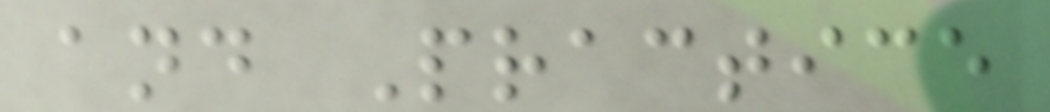and Practice
